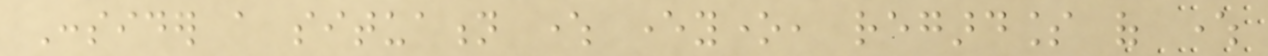Consider a situation where everyone, regardless of where
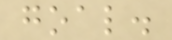goal.
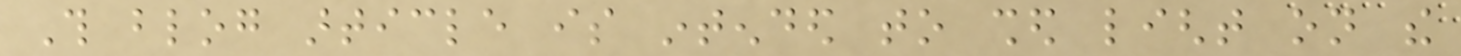This blog article is intended to shed light on the
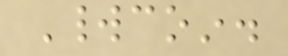Worldcoin.
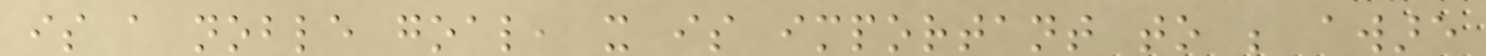is a noble goal, it is important to be aware
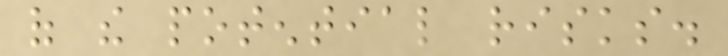of the potential risks.
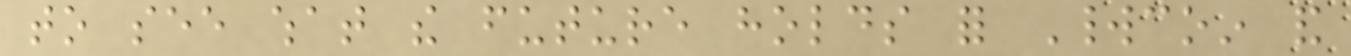to see what the future holds for Worldcoin and
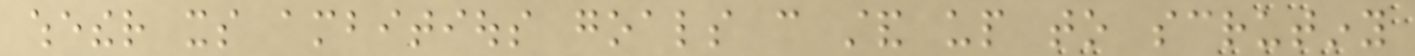whether its ambitious goals can stand up to scrutiny
